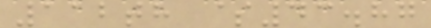112th $43.87
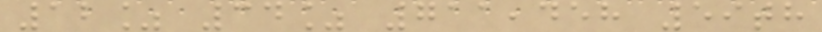12% 34% 711,458 59th
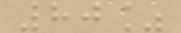80%
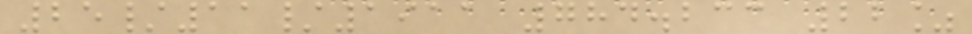25/11/1911 784.233 22%
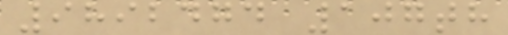9892474 107th
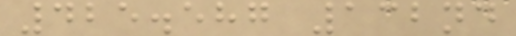425.587 132nd
